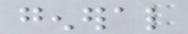general
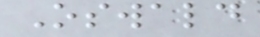Oswald
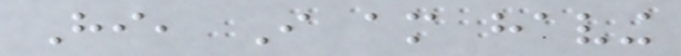Hi, I am having
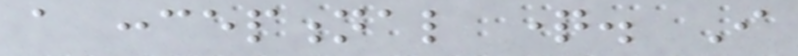a conceptional question. I
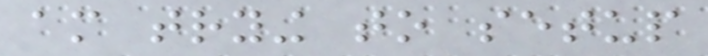am trying to setup
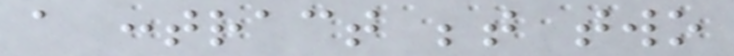a contract between two
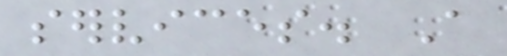services. A
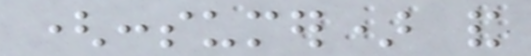(consumer) and
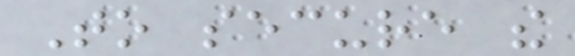To secure the
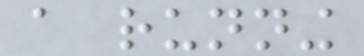a running
